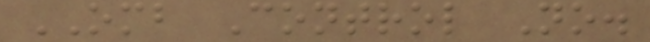OMB Control No.
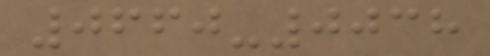0660-0038
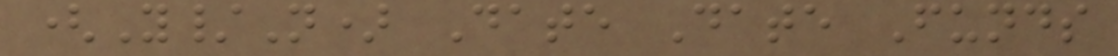(Y/N) Date Date Funds
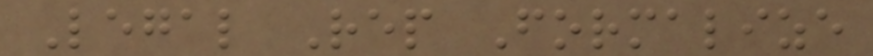Legal Rep Formalize
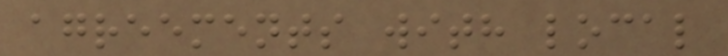agreements with local
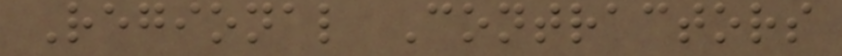Regional Contractors
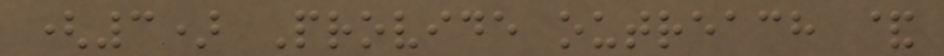(3) Provide outreach &
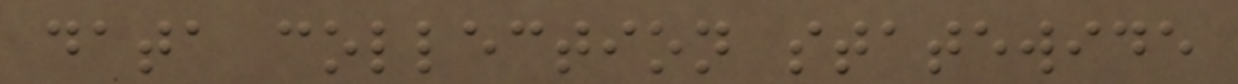data collection statewide
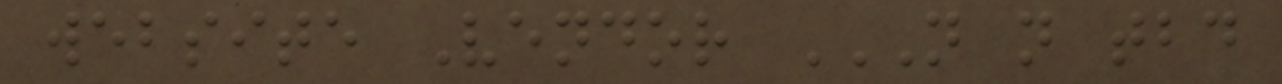website Vendor N N TBD
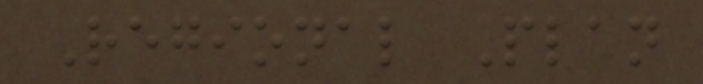Regional Plan
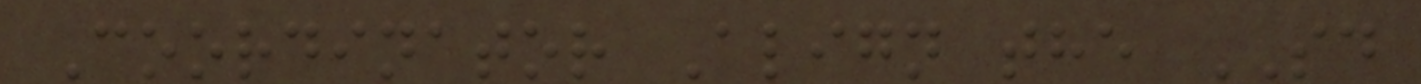Coordinator Align the SD
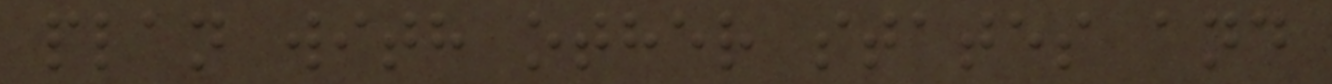plan with other states and
